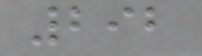292
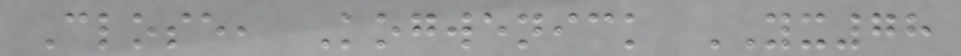Close, Kogwenick YX78
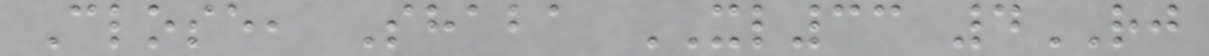Close, Shaba XL33 4RJ
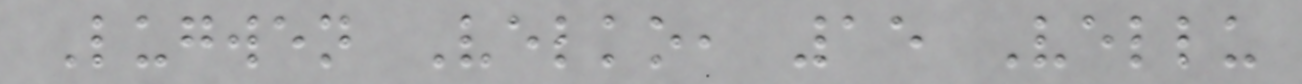Lugwen Velko, 15 Vellu
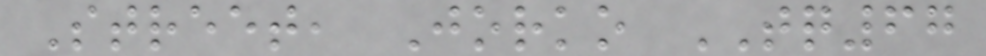Street, Jorko TQ67
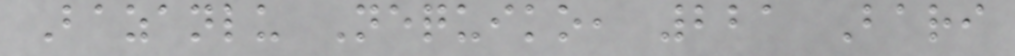Bazanlu Nequiko, 221 Bari
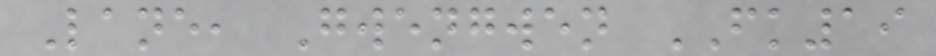Lane, Gwengwen FK19
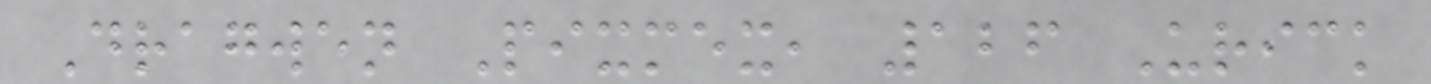Dragwen Pixmex, 126 Urick
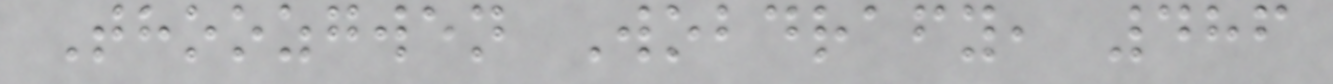Thoozgwen Wobdrafy, 486
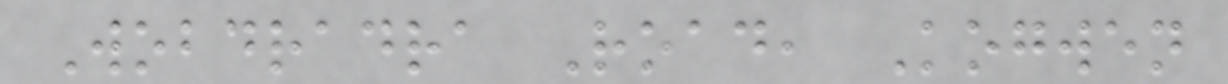Wobdradra Road, Kogwen
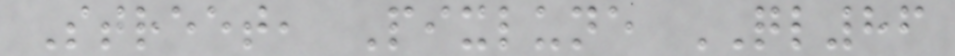Street, Pixlune QL86
